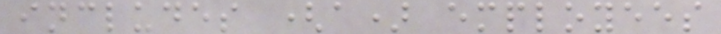includes (a) employees
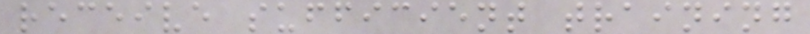receive sufficient training
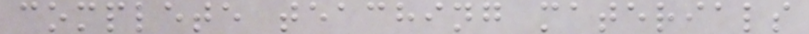complete teaching materials
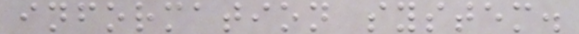information system.
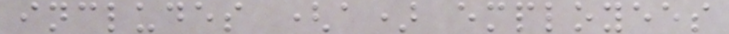includes (a) employees
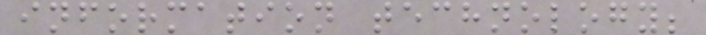information technology;
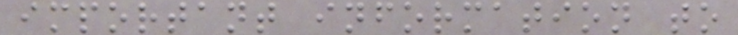important information to
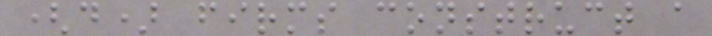(d) firms construct a
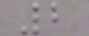2
